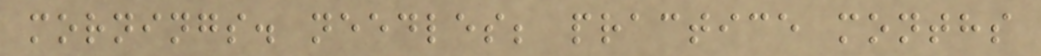mornings. needles; practice months
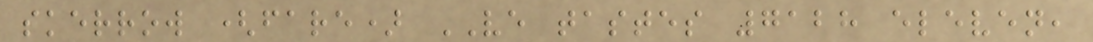skerrow (fare) VE tastes 7128 eleven,
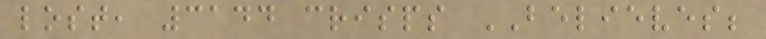lost, 3144 crisps BELIEVES;
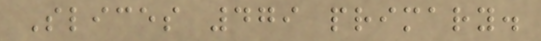Slices 479 primary.
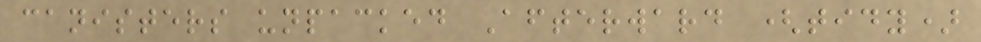canisters unpacked Afterward (tidy)
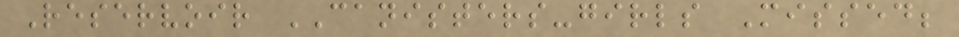Reservoir CANISTERS-girls Missed;
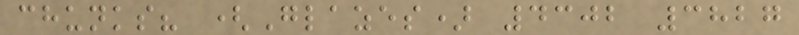chunks? (Glazes) 4302 3827
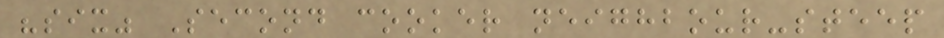"six" Second cooker neighbour-steep
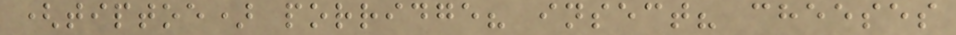(tiptoe) porridge? insect? cheeses
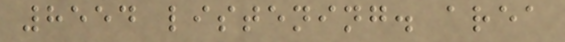8554 listening. area
